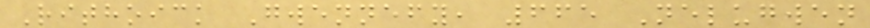Rithoick Gwennefy, 665 Nelugwen
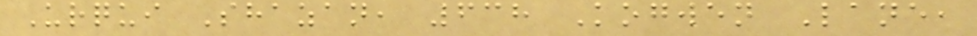Urqui Shazan, 638 Kogwen Lane,
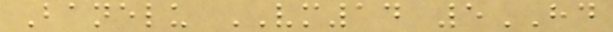Banelu VM14 5HD
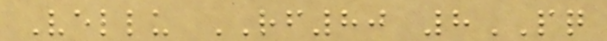Vellu RF80 8PQ
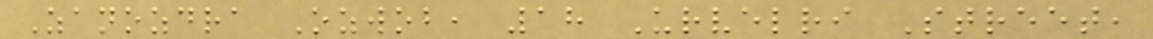Zanozdra Ozwob, 18 Urvelri Street,
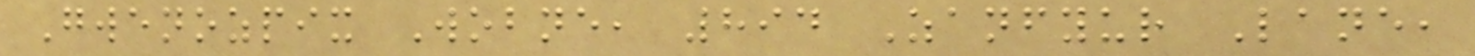Gwenozpix Wobne, 894 Zanfyur Lane,
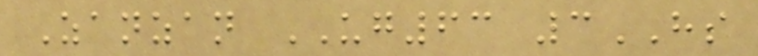Zanzan UG63 3HS
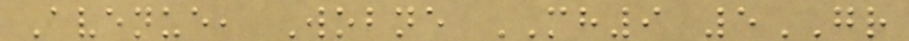Avenue, Wobne MH9 5GR
